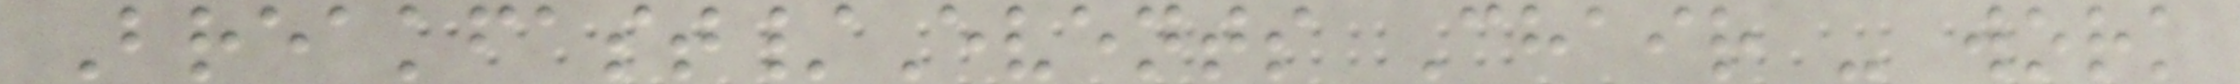Breakfast/Events Chair - work
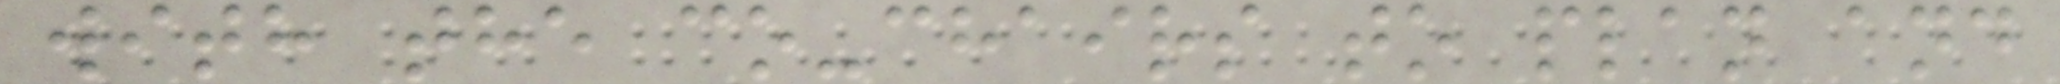with the co-chairs to plan and
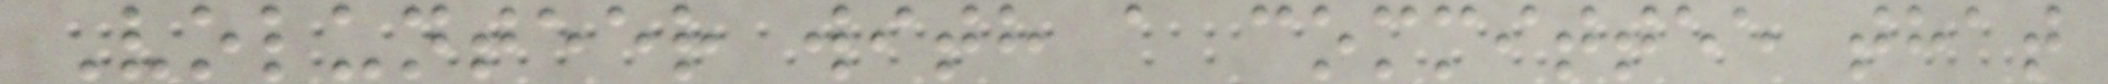Volunteer with a committee that
